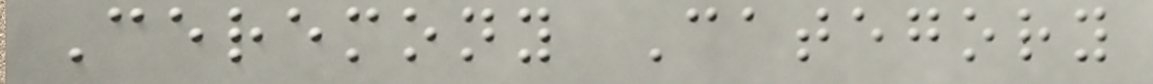Ceremony Category
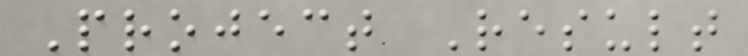Project Result
